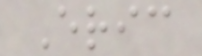Eric
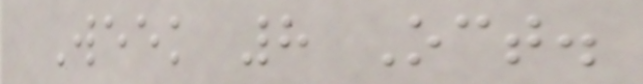Week 8 Oct.
